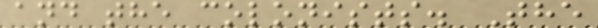and the colonists. The
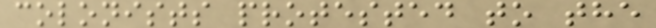colonists protested to the
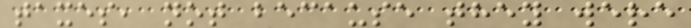taxes, not because they were
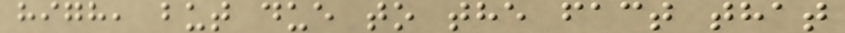high, but due to the fact that
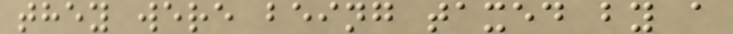they were being taxed by a
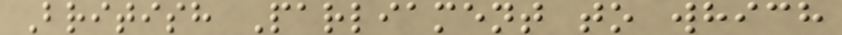British Parliament to which
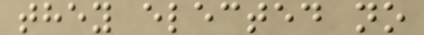they elected no
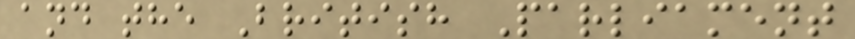and the British Parliament
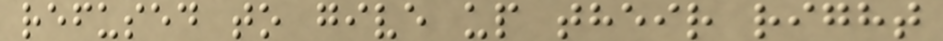refused to give up their right
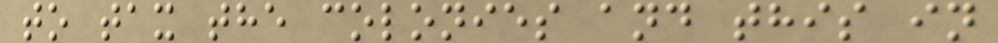to tax the colonies and this in
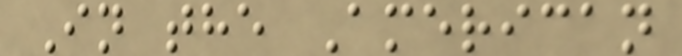In the American
